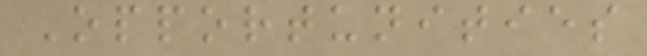Opportunities
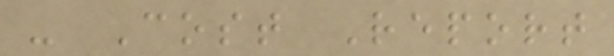- Cost Report
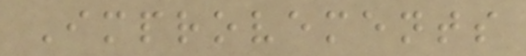Improvements
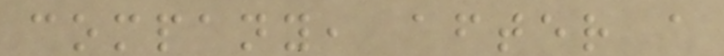company, after a
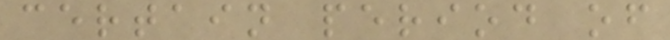certain period of
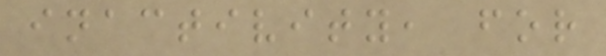inactivity, for
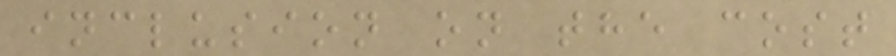inclusion on the cost
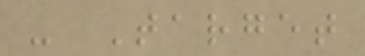- Target
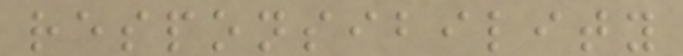responsibility
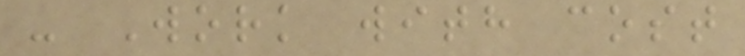- Work with cost
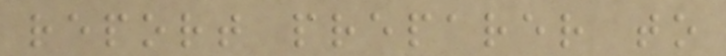report preparer to
